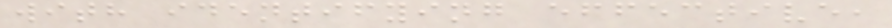with identifying effective,
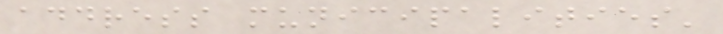address municipalities'
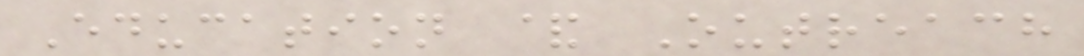Education & Outreach
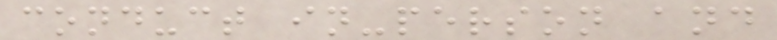conduct in-person and
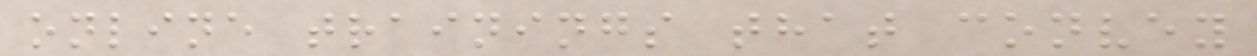online trainings that convey
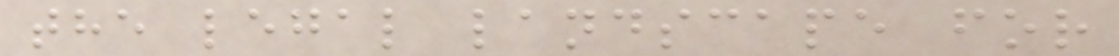the legal landscape for
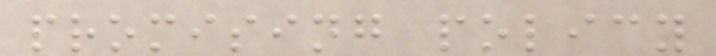promising policy
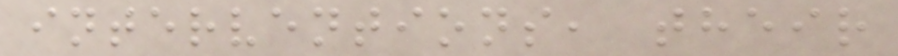interventions, their
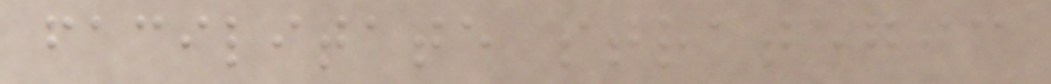facilitate strategic
